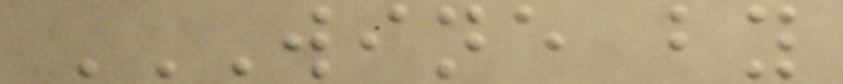WINE BY
